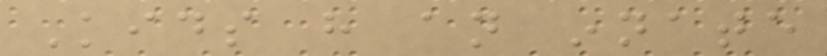Kids have an innate
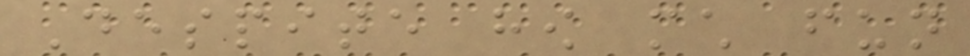Despite how much fun
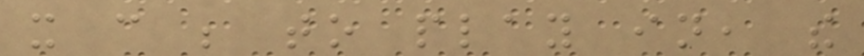it can be to play in, the
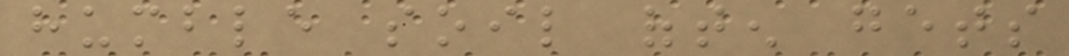humble soil often gets
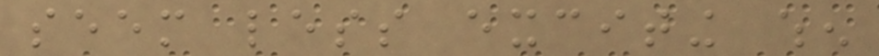seem less exciting when
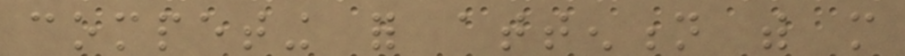competing for attention with more
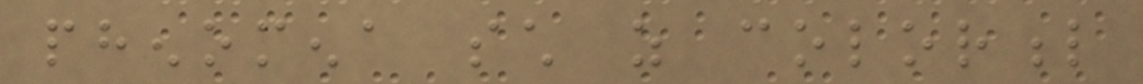phenomena such as colorful
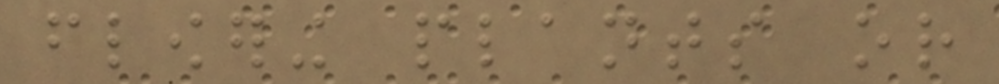flowering plants or
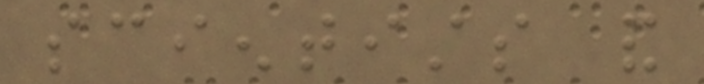scientists and
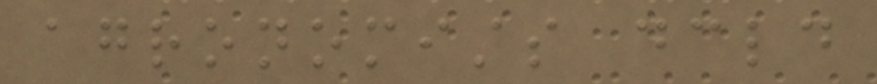agronomists declared
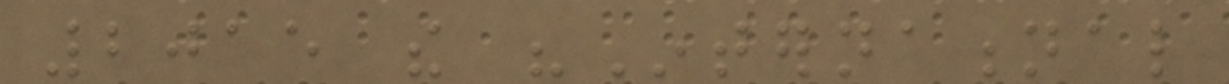2015 the "International
